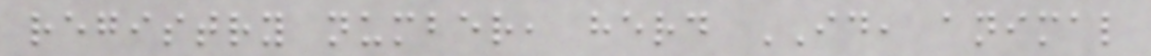registry number, herd ID, animal
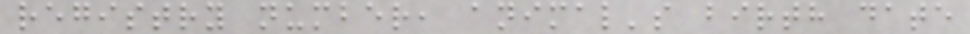registry number, animal's birth date
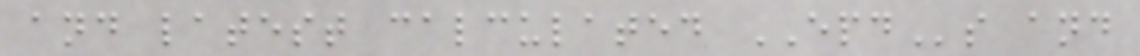and latest calculated EPDs and
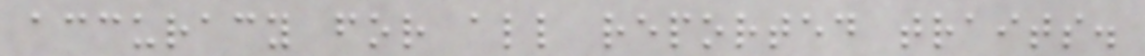accuracy for all reported traits.
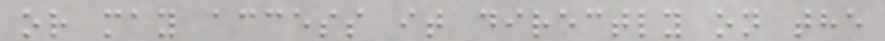or may access it directly on the
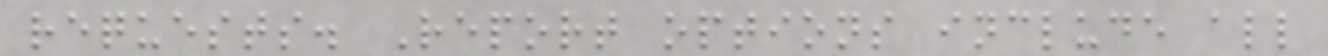requests. Report options include all
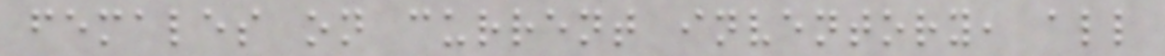females on current inventory, all
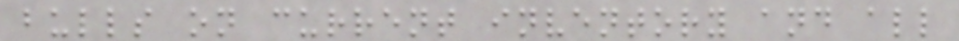bulls on current inventory and all
